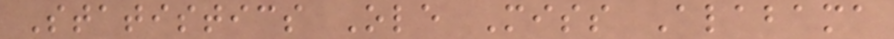Statistics Ole Miss Alabama
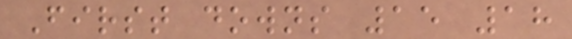First downs 15 18
